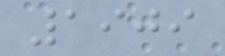1909
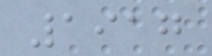1917
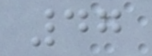47
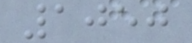1050
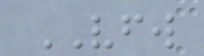VFW
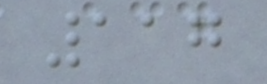117
